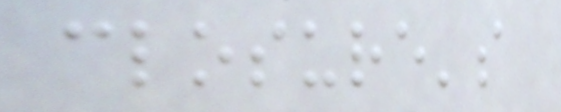closure's
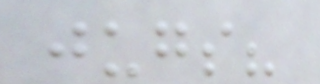jugs?
